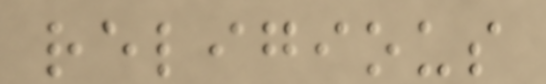religious
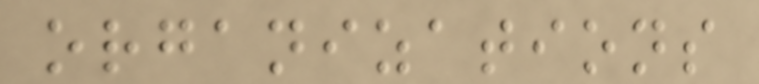organizations
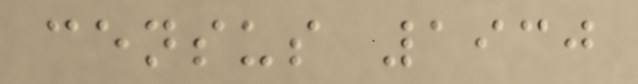census 1930
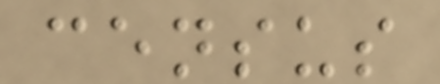census
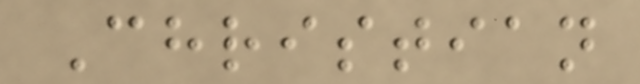Christian
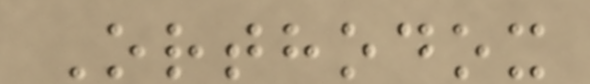Orthodox
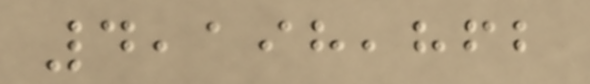4,198,862
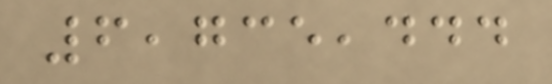6,735,444
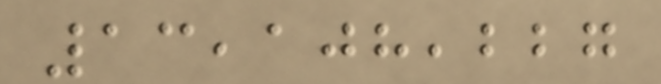13,108,227
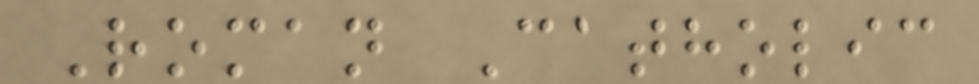Roman Catholic
